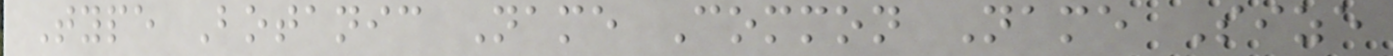Type Botanic Name Common Name Size
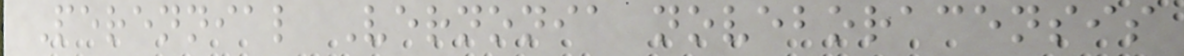Perennial Vernonia noveboracensis
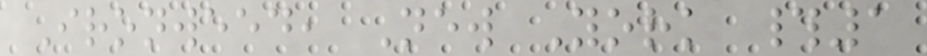Ironweed, New York #1
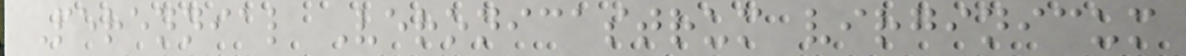Perennial Veronicastrum virginicum
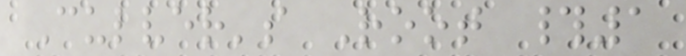Culver's Root #1
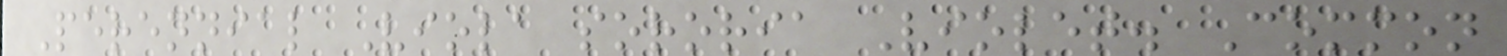Perennial Viola sororia Violet. Common
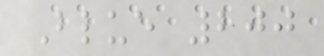Blue 200
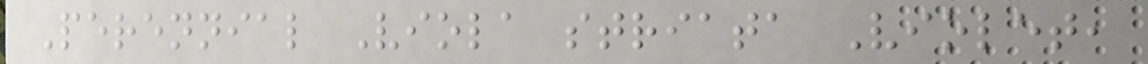Perennial Viola striata Violet,
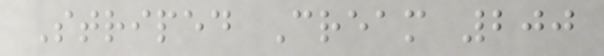Striped Cream 200
